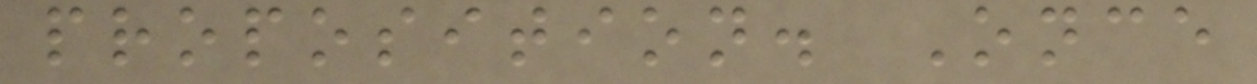proposition. Once
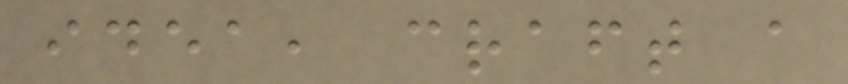idea, craft a
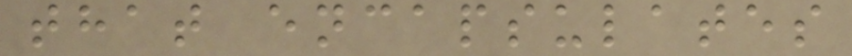that encapsulates
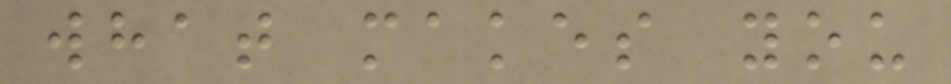what makes you
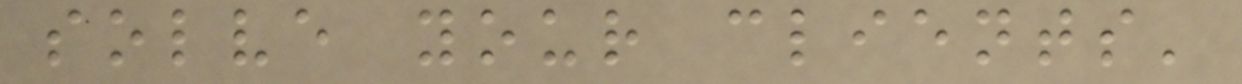solve your clients'
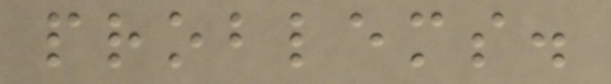problems.
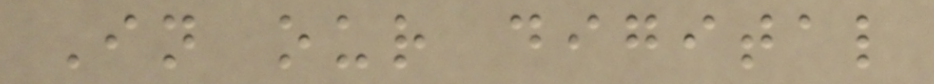In our digital
